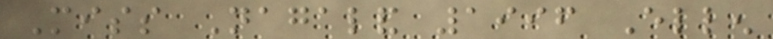Miss Nagaland 1996 Ellen
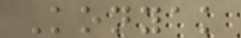Konyak
